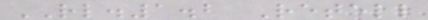RL.1.2 Retell
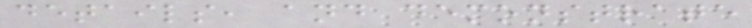details, and demonstrate
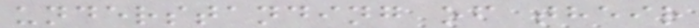understanding of their
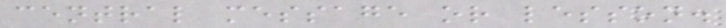central message or lesson.
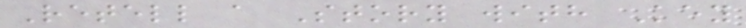Retell a Story with Key
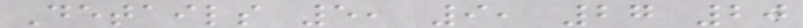Details 5, 9, 27 20
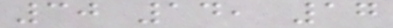30 14, 17
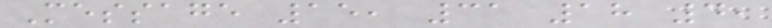Message 15, 31 18 4,
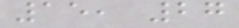15, 27
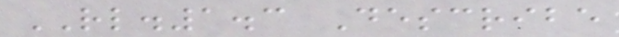RL.1.3 Describe
